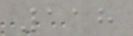118
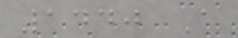1440 A
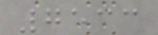7533
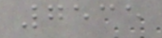7535
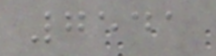7541
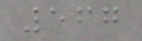567
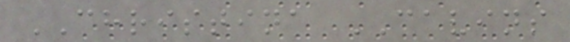CHRISTINA CAVINS
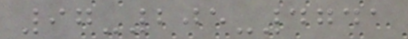97-205-4741
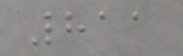811
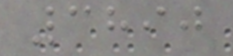3890
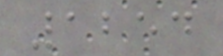1254
